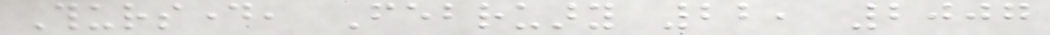Thursday, February 22, 2007
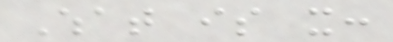What is it:
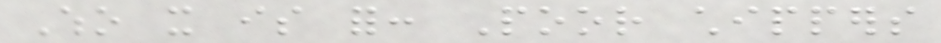Who it is for: Poor chippers
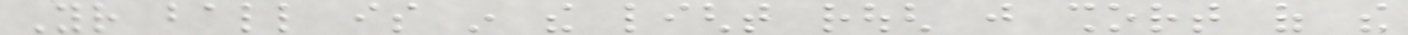Your ball is in the light rough just short of the
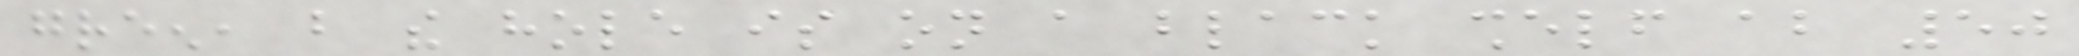green, but the hole is on a black shelf about 50
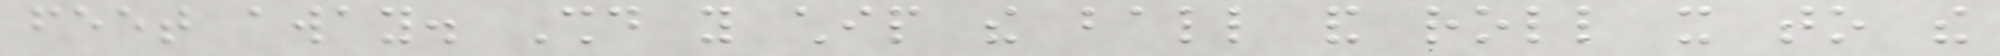feet away. Should you chip the ball and roll it to the
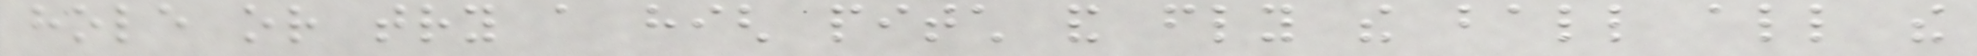hole or try a high pitch and fly the ball all the
